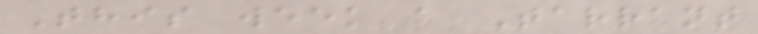This week a Tarrant
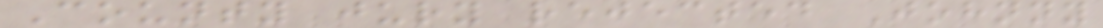County jury rejected Johnny
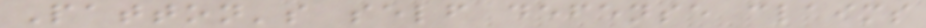Patton's self defense claims
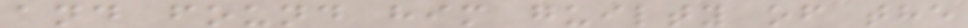and found him guilty of the
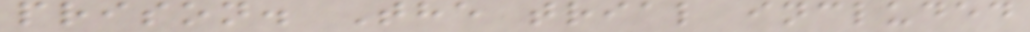prison. The trial included
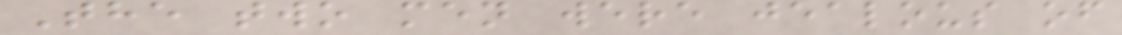The two men were jealous of
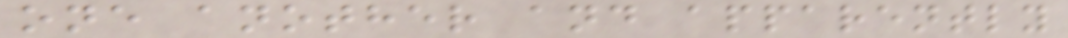one another and apparently
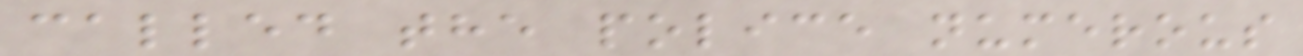called the police numerous
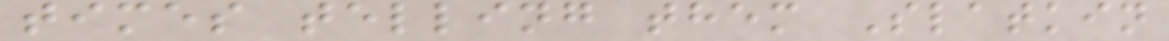times telling them Slatkin
